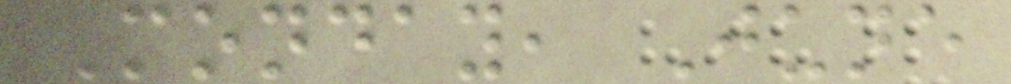Monday, June
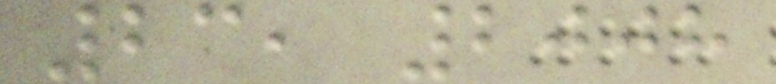23, 2008
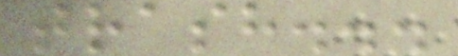trash...
